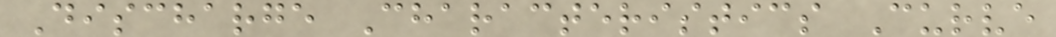Discharge Characteristics Curve
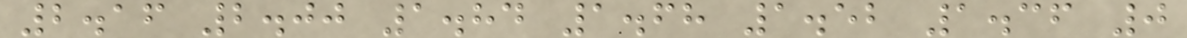2.16 2.00 1.84 1.68 1.52 1.36 0
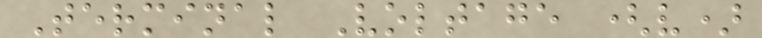Terminal Voltage (v)
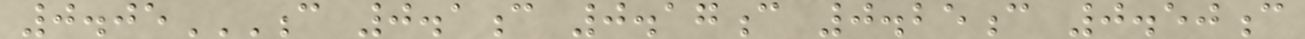0.05C 0.1C 0.17C 0.25C 0.50C
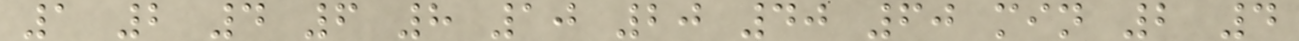1 2 4 6 8 10 20 40 60 min 2 4
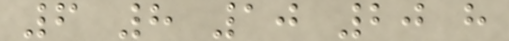6 8 10 20 h
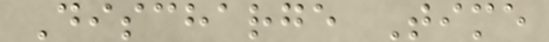Discharge Time
